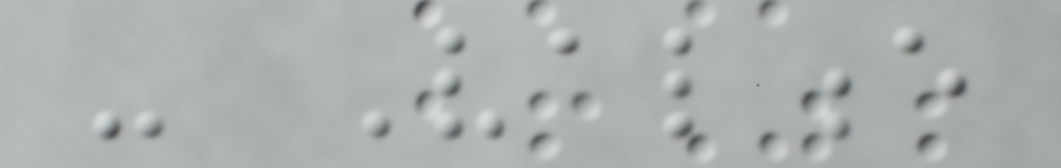- Valence
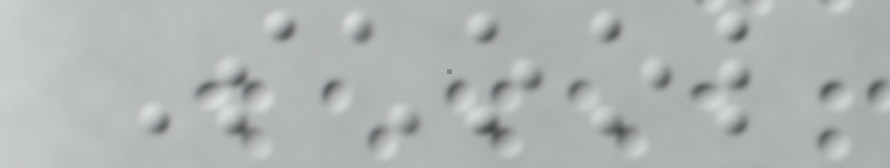School
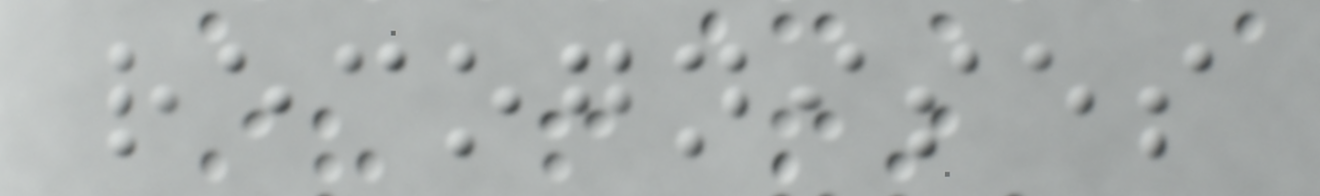recognises
